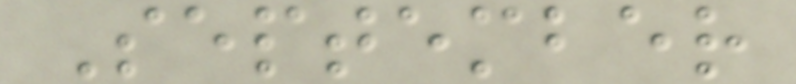September
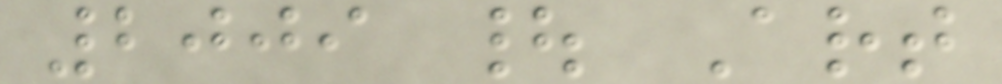2009 | Art
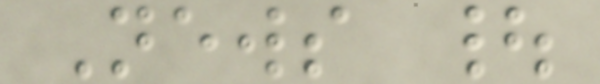News |
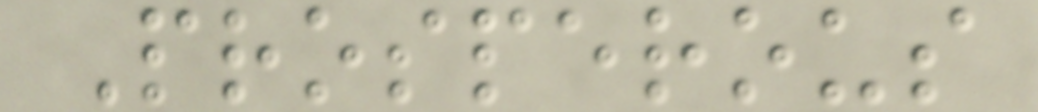Prosperous
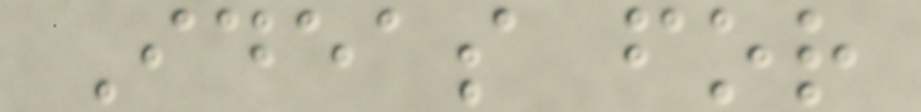Ideas for
